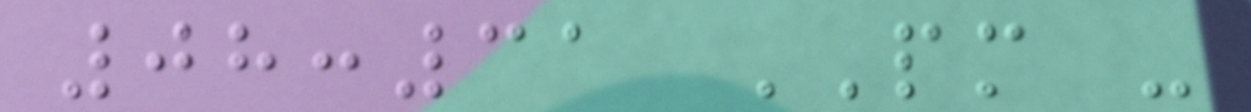08:31 PM -
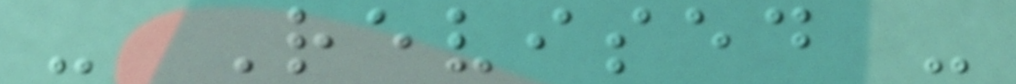- Revised -
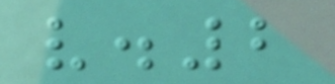v.2
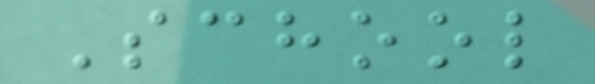School
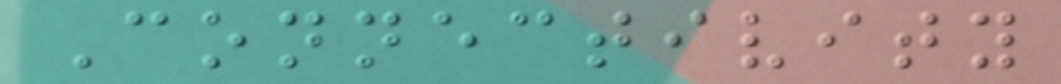Connectivity
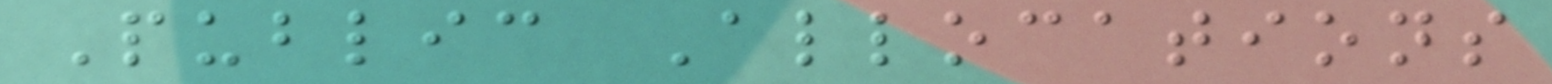Public Allocations
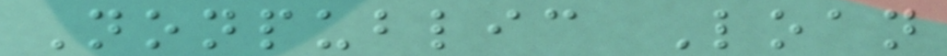Nonpublic Loan
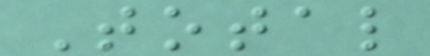Total
